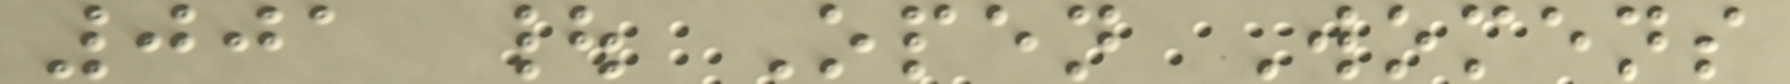001 | Open Womens
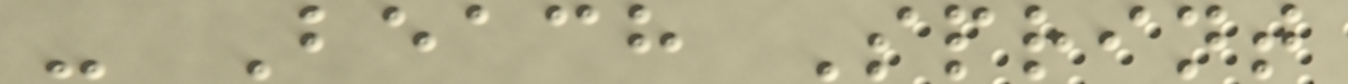- Beach Sprint
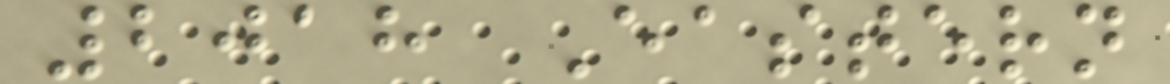2018 Eastern
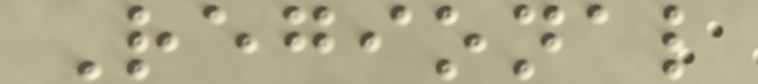Regional
